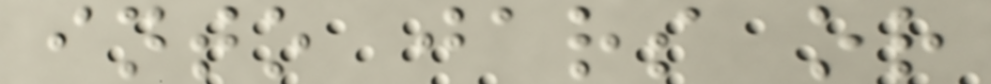into jars or
